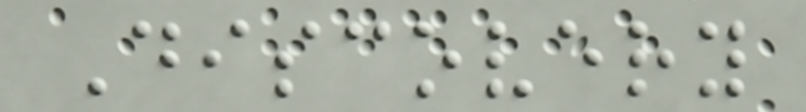Discovery
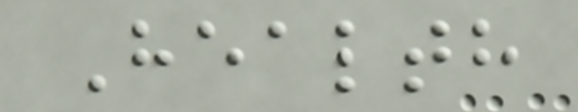Health
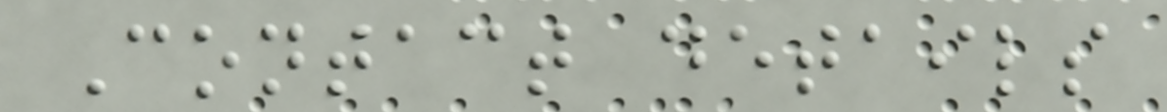Contact details
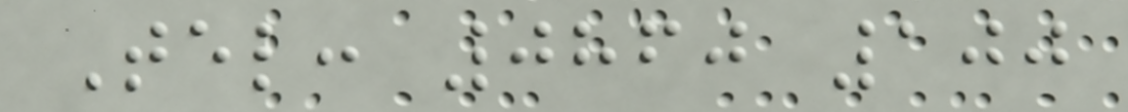Tel: 0860 100
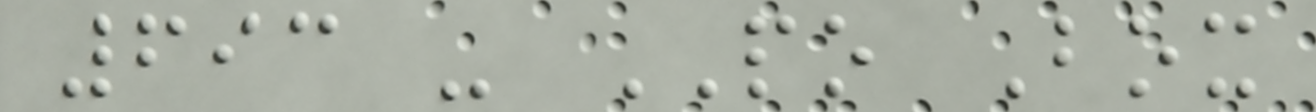693 - PO Box
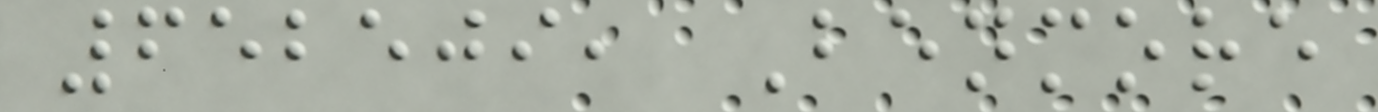652509, Benmore
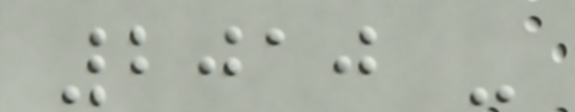2010 -
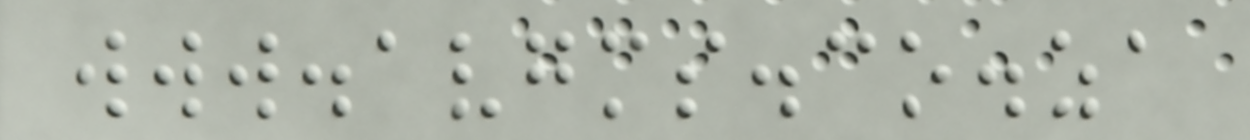www.avgms.co.za
